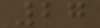27
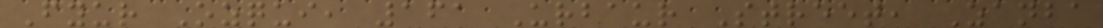Fyur Ozqui, 161 Urbaur Street, Zanba
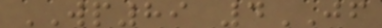WP89 4JF
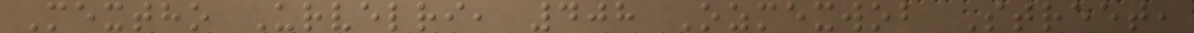Mextho Urvelri, 408 Ozmexwob Street,
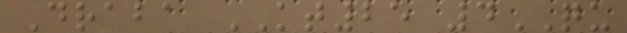Draba KT25 4QU
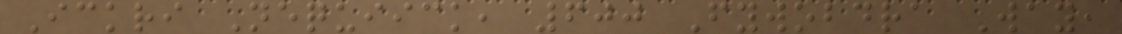Ickri Nequiick, 600 Fywobdra Way,
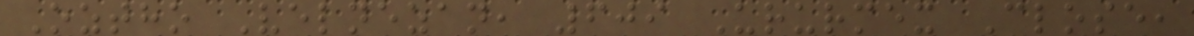Oztho Velnezan, 609 Ururmex Close,
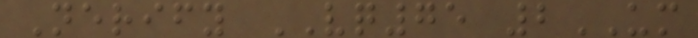Nerify VQ75 2UM
